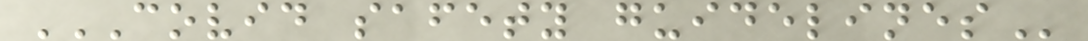COVID SAFETY GUIDELINES
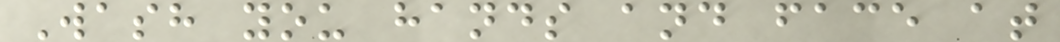Wash you hands and face at
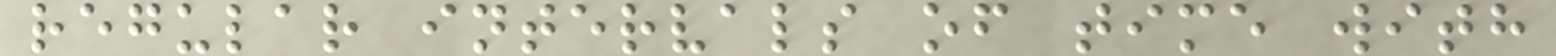regular intervals of time with
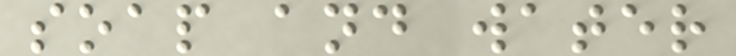soap and water
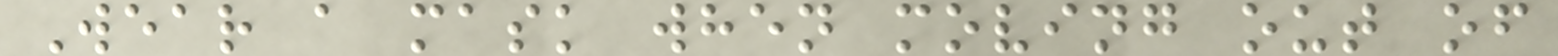Wear a mask when moving out of
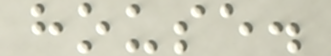house.
